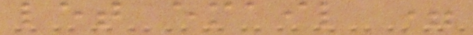let email =
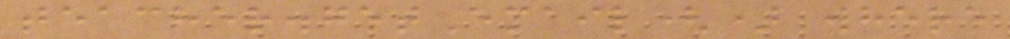teacher.getEmail() where
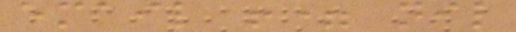email != nil
